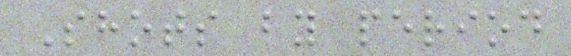Shots by period
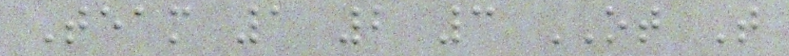Team 1 2 3 OT T
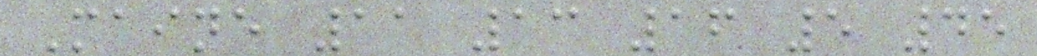Maine 11 13 16 5 45
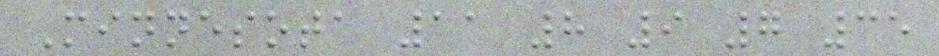Minnesota 11 8 9 7 35
